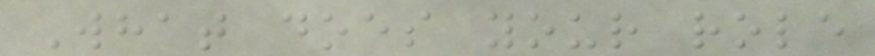What does your role
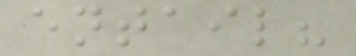entail?
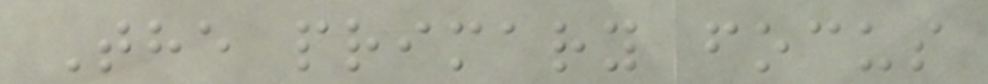The primary focus
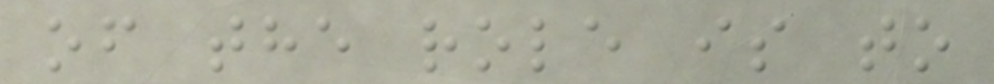of the role is to
